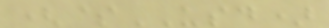($USD)
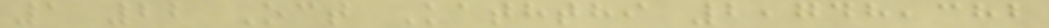1 22 Oct Kaththi 2,748,382
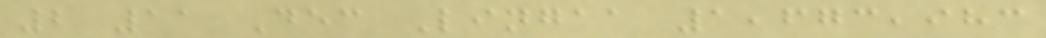2 11 Dec Lingaa 1,673,983
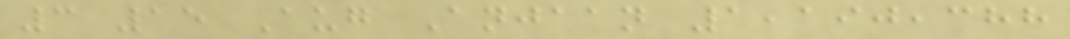3 15 Aug Anjaan 1,190,388
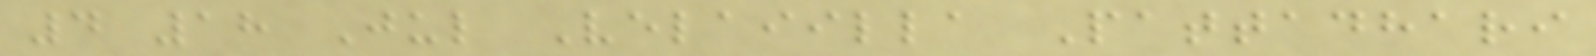4 18 Jul Velaiilla Pattadhari
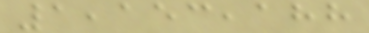1,153,188
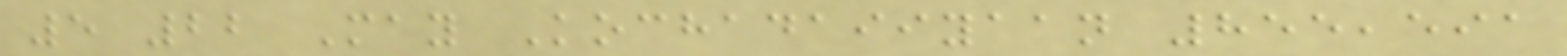5 22 May Kochadaiiyaan 855,591
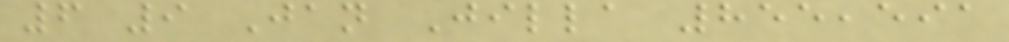6 9 Jan Jilla 855,591
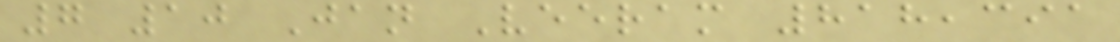7 10 Jan Veeram 818,391
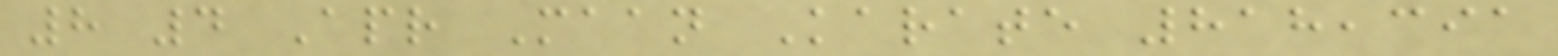8 4 Apr Maan Karate 818,391
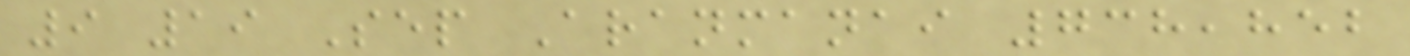9 19 Sep Aranmanai 738,852
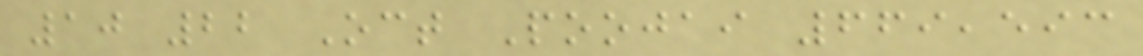10 22 Oct Poojai 669,593
